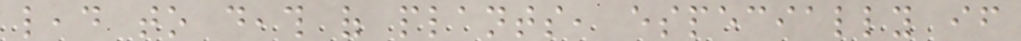lead to death of plants, especially if
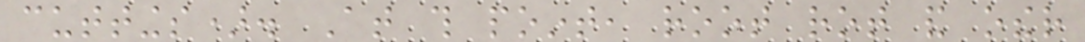cuttings). At this point, root rot and other
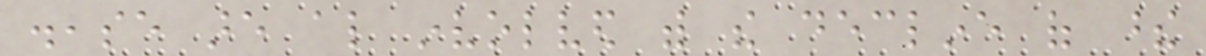disease are also involved with the decline of these
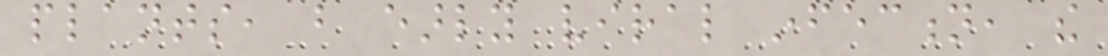plants, but early viral infection, the
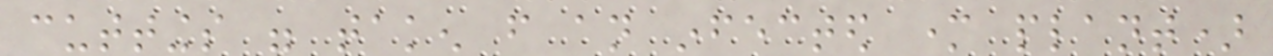cuttings were taken from an infected mother plant)
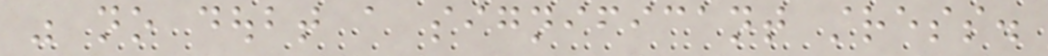was no doubt a significant stress.
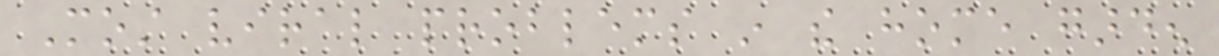Most viral problems in the home garden
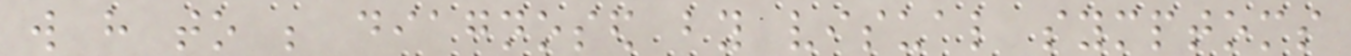will have to be diagnosed by visual symptoms
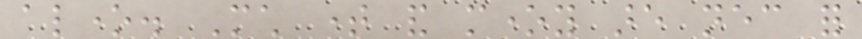alone. Much time and money are necessary for
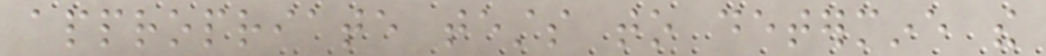appropriate tests to determine the
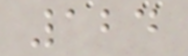124
